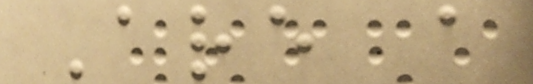Are a
